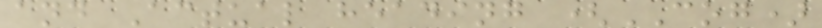and Actual heading (COG)
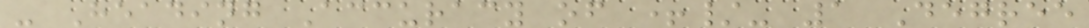- Heading Accuracy of +/- 1 Degree
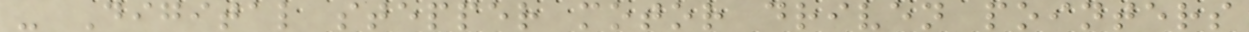- Digital stepper motor driven pointers
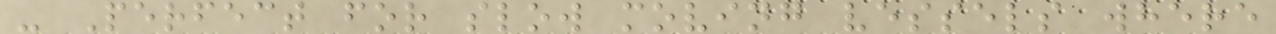- Perfect for slow moving vessels where
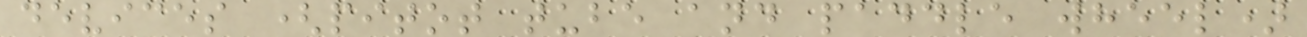devices (pitot tube and paddle wheel)
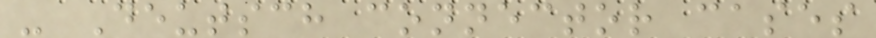- Deutsch connector cases
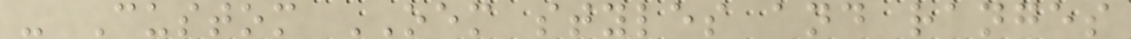- Custom OEM styles and ranges
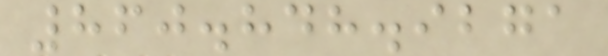860.848.9271
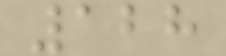128
